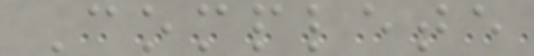Complete
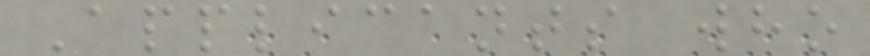Applicants who
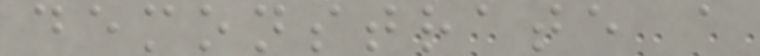demonstrate a
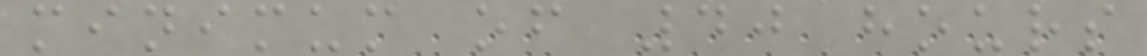minimum of 40 hours
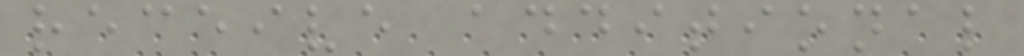receive additional
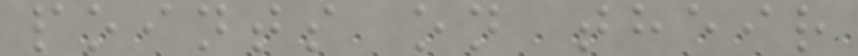points on their
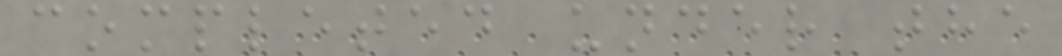completed under the
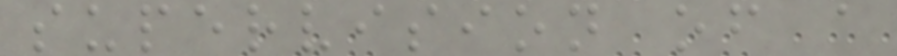supervision of a
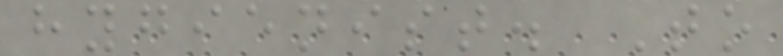hygienist. To
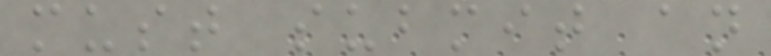must submit an
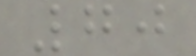70
